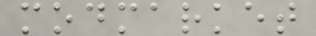modmarket
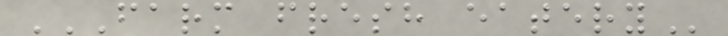FARM FRESH EATERY
